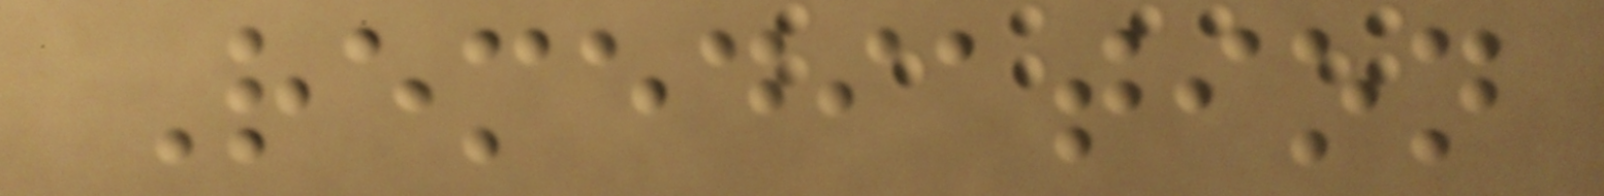Remediation
